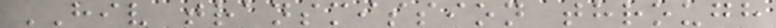HIV transmission through
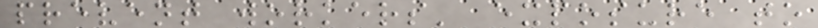prevent workers' exposure to
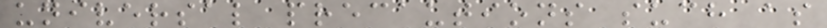universal precautions such as
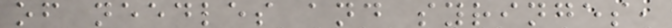of needles and syringes,
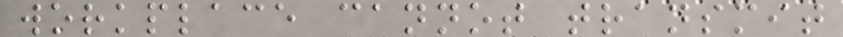workplace cannot transmit
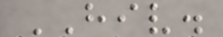HIV.
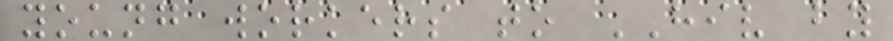young workers to HIV by
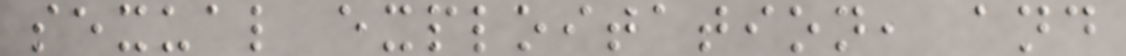sexual exploitation, and
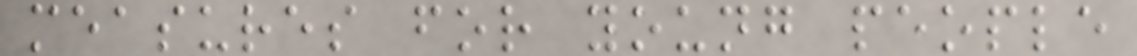measures for young people
